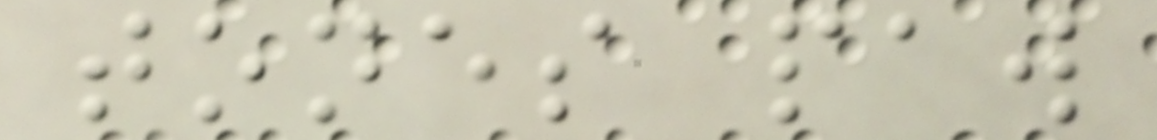tones paw
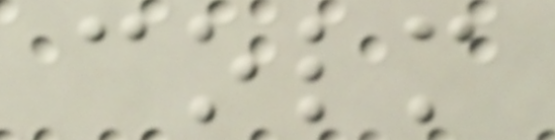colm
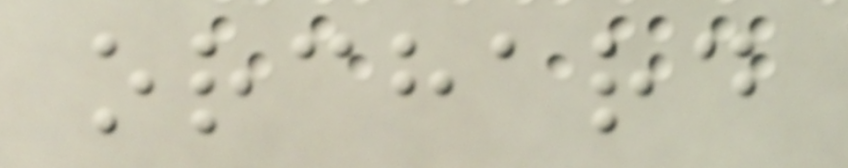orchard
